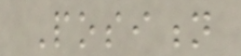Position
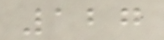127
